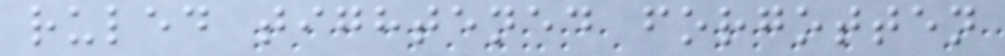ruled tightened forgotten
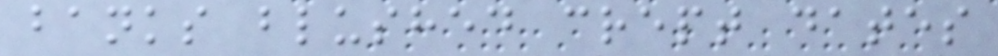banks blushed crept dates
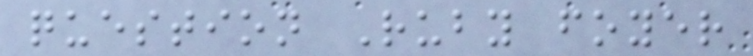question Ruby foyer
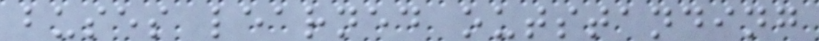buses learned outstanding
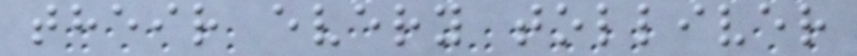their every tolliver
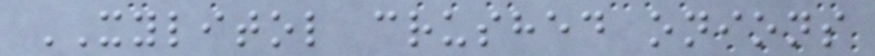XYLITOL crushed onions
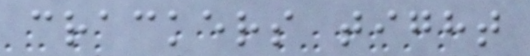crackers tight
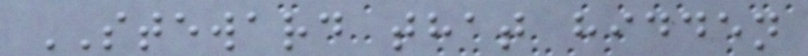STEWARD that hidden
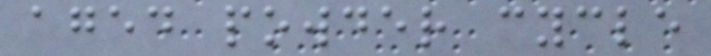aged powder cycle
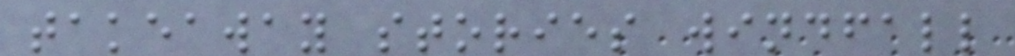takeaway stories windfall
